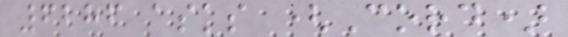6286 asks (Cord)
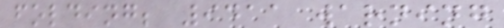folding; 9411 warning
